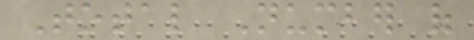Total Number of
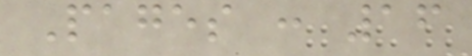Pages : 16
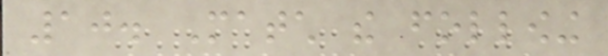10. Match the following
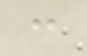:
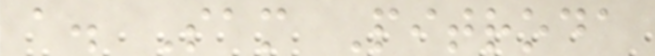a. Sam Pitroda
